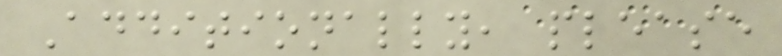Additionally, please
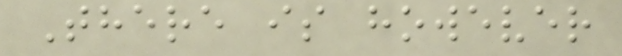There is however
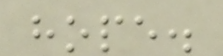hope.
